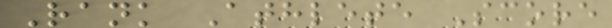Rank Athlete Score
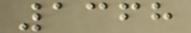1368
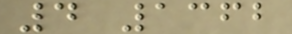4 1362
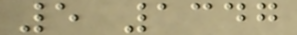5 1347
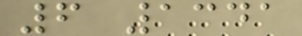6 1341
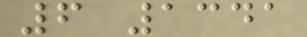6 1341
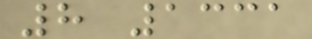8 1331
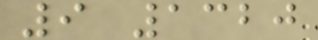9 1320
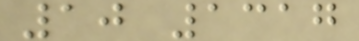10 1317
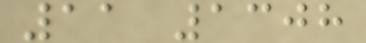11 1308
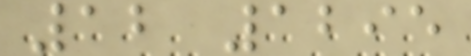12 1295
